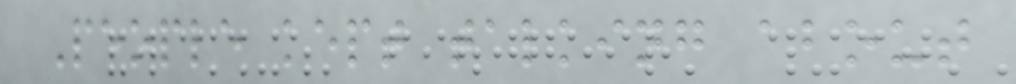People kept talking about
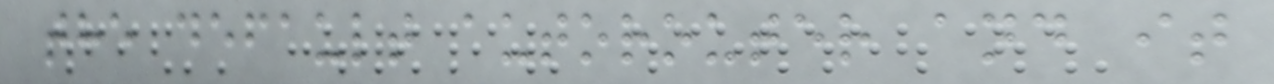the default autorouter and it
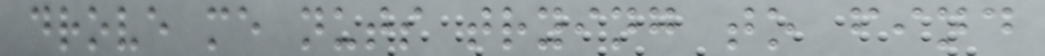drove me nuts trying to find
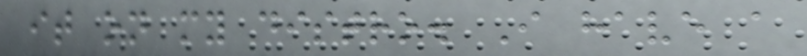it on my distro. I have a
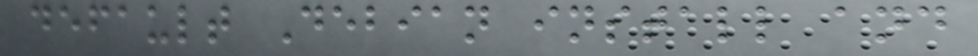default Debian install and
